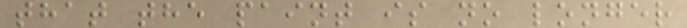that the paint is no longer
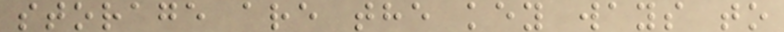storage are the key ways to
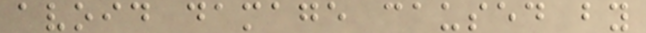avoid damage caused by
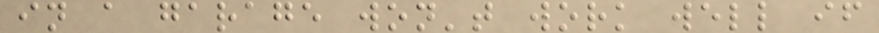in a garage won't work well if
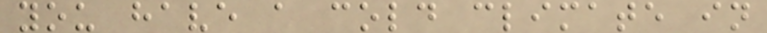you have a cold climate in
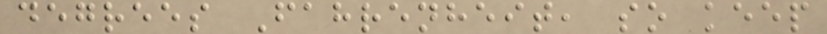degrees Fahrenheit, so keep
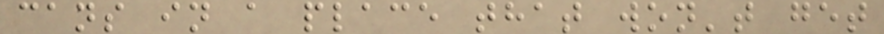cans in a place that won't get
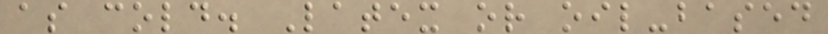as cold. Latex or oil-based
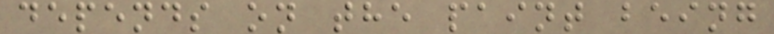depends on the paint being
